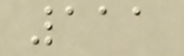111
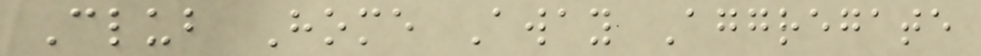Club Home Away Aggregate
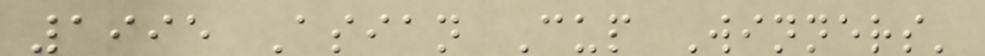1995 Asian Cup Winners'
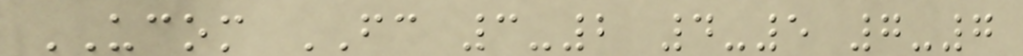UCOM FC 3-2 4-5 7-7
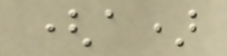(a)
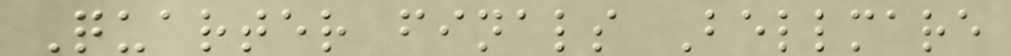Quarter finals Bellmare
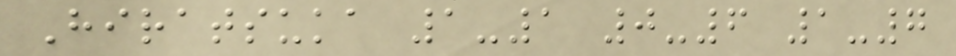Hiratsuka 1-1 0-6 1-7
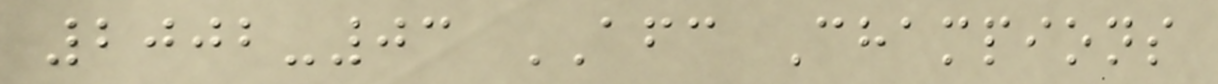2002-03 AFC Champions
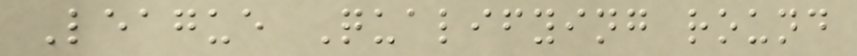League Qualifying round
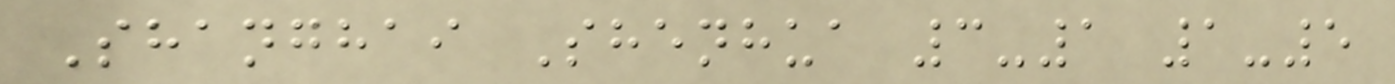Shanghai Shenhua 3-1 1-5
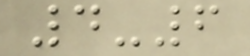4-6
